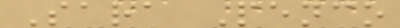Sara Penco
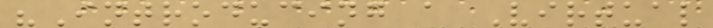"Introducing a Virtual
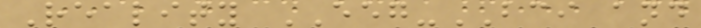Reality EEG-BCI and
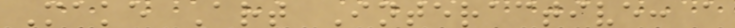Make Art Interactive: a
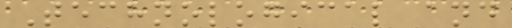Technological and
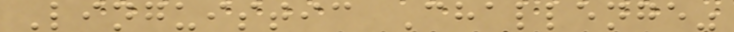Linguistic Challenge"
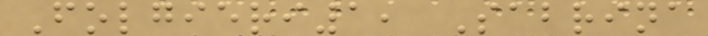Folgieri1, Sabrina
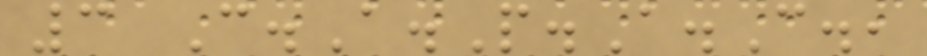3 C.A.P.A.C.,
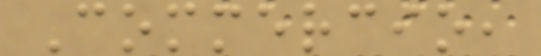Commercio,
